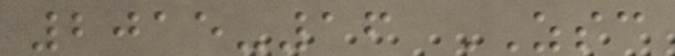2015-16 ZSC
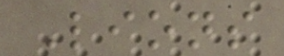Lions
